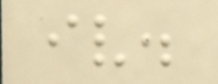iv.
